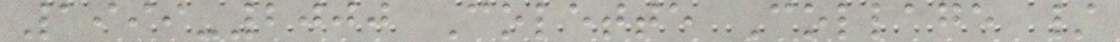1999-2000 Colette Collage /
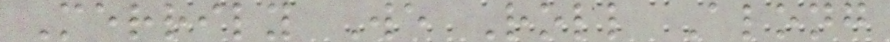Merrily We Roll Along
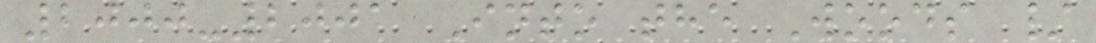2000-2001 Into the Woods /
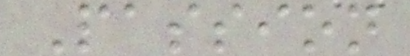Passion
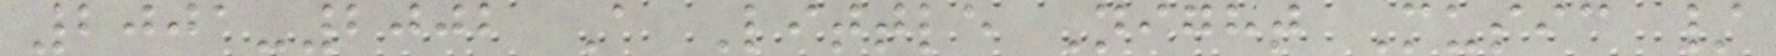2001-2002 A Little Night Music /
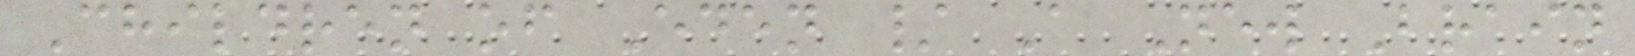Children of Eden / A New Brain
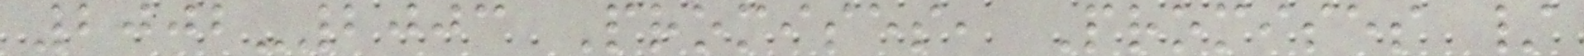2002-2003 Promises, Promises /
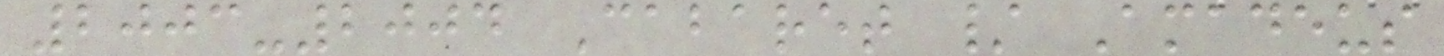2003-2004 Cabaret / Amadeus
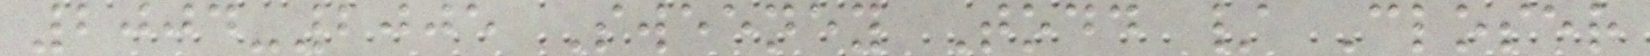2004-2005 Sweeney Todd / Closer
